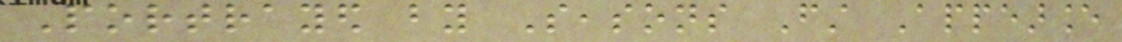Portrayed by Seasons First Appearance
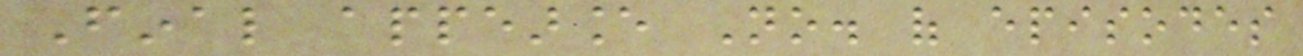Final appearance No. of episodes
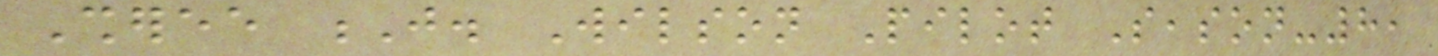Sheree J. Wilson Pilot Season-8,
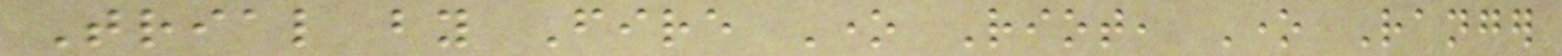Trial by Fire One Riot, One Ranger
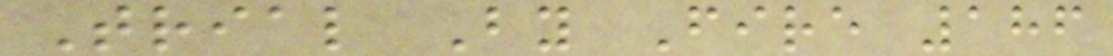Trial By Fire 186
